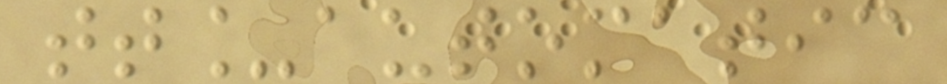tt_automatic
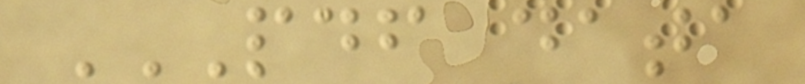PDF DATA
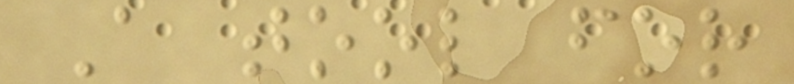A tool for
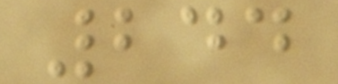244
